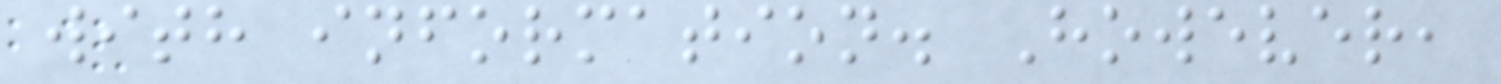with information. However,
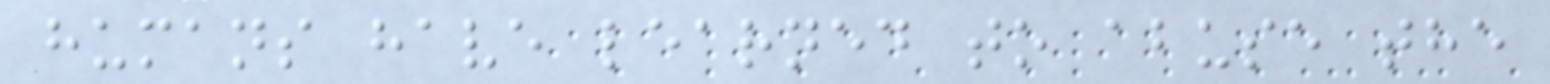humans have learned to abuse the
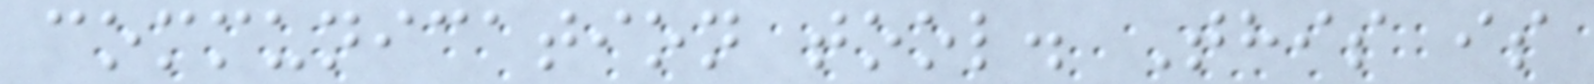communication tool. This is
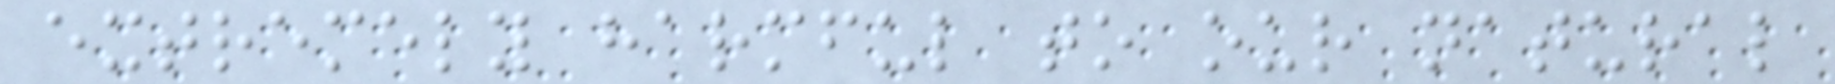extremely harmful to our natural
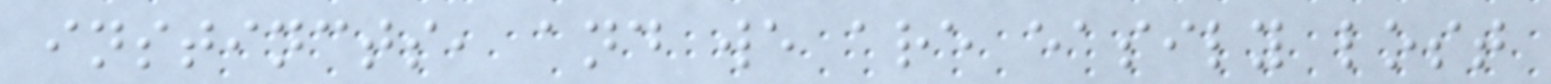instincts, and we are easily lost
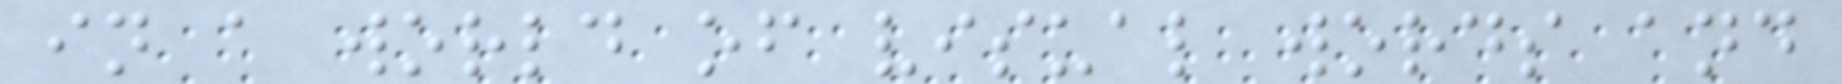in a world of visual words and
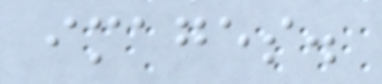images.
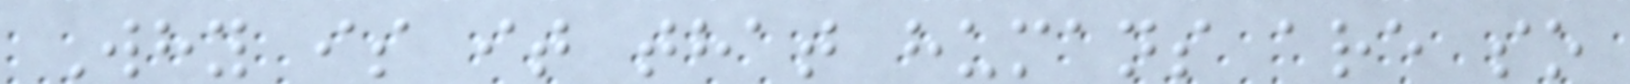Why is it that humans are so
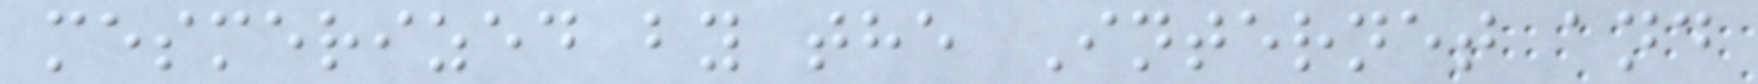mesmerized by the Internet and
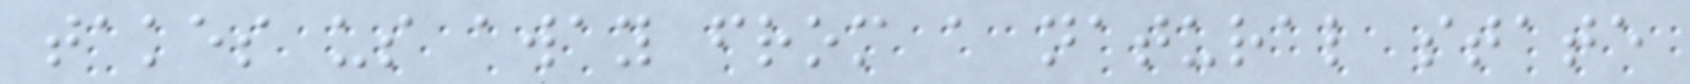takes us away from a natural state
